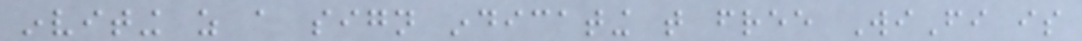inviting as a sign indicating that free WiFi is
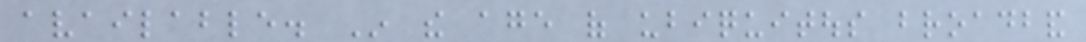available. In the age of ubiquitous broadband
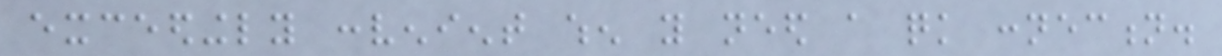exceedingly convenient when you need a quick connection.
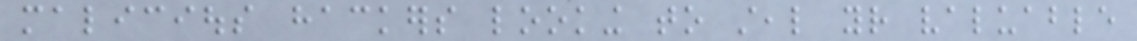malicious hackers looking to steal your valuable
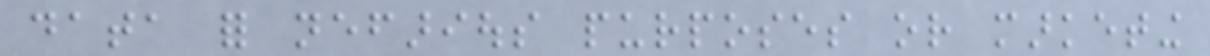data for nefarious purposes or marketing
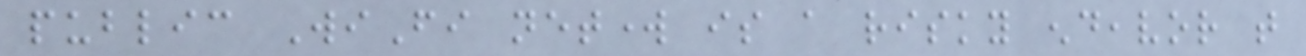public WiFi network is a risky endeavor that
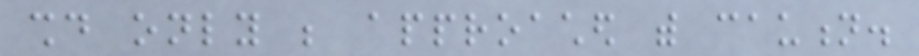should only be approached with caution.
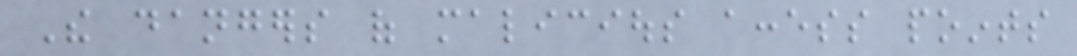The dangers of malicious access points
